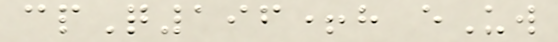cpQ196+h eUw
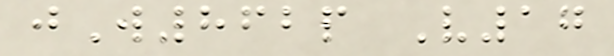jW862p V17
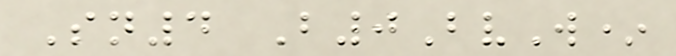Sn4 B0BvW*
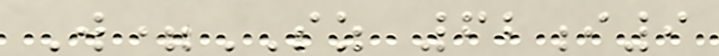W=SZ 62i9
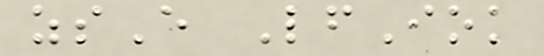zsE LfIok
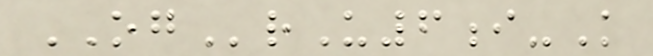OGrU6i-K
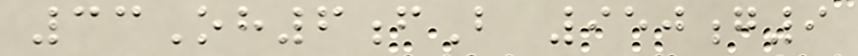33Oh6fB 950g9
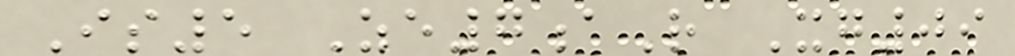Is5 Ze7aR Xg09
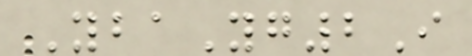YbaYg2I
